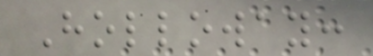Holloway:
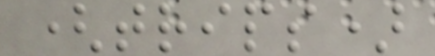(trips)
